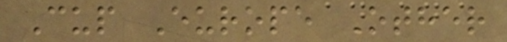Cup Europe Other
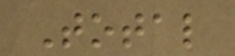Total
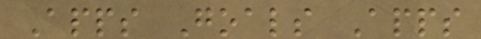Apps Goals Apps
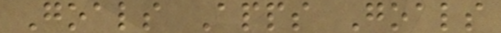Goals Apps Goals
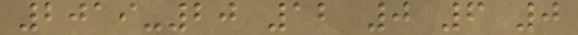2019-20 12 0 6 0
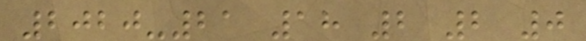2020-21 18 2 2 0
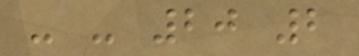- - 20 2
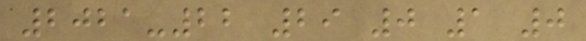2021-22 29 0 1 0
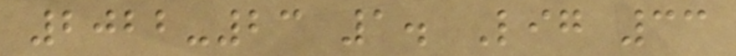2022-23 1. Lig 33
